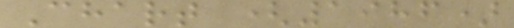Chart (1986)
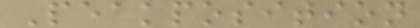Peakposition
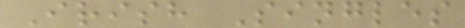Irish Singles
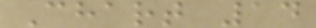Chart 14
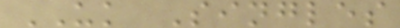UK Singles
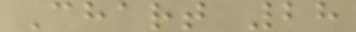Chart 28
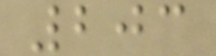203
